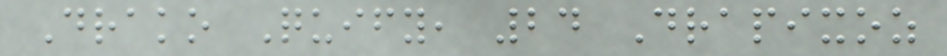Drako Quify, 24 Drapixoz
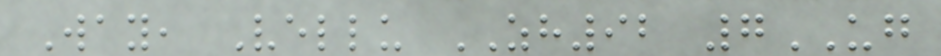Way, Vellu ZH92 7UG
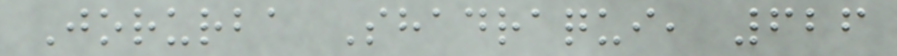Jorurba Shadraqui, 626
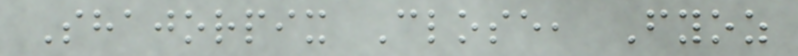Shajorpix Close, Fyoz
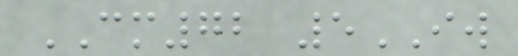CM72 5IW
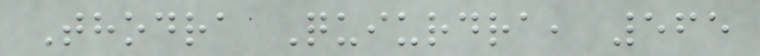Thodra Quiurdra, 565
